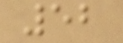52
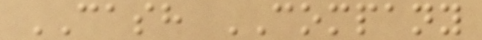CASH COMPANY
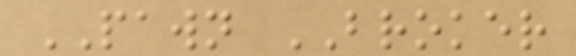PAWN BROKER
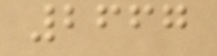2667
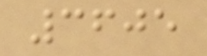3605
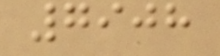7908
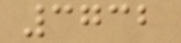3732
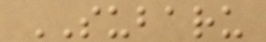SUBARU
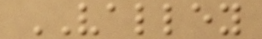VALLEY
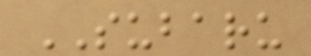SUBARU
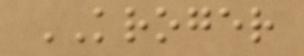KROGER
